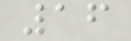16
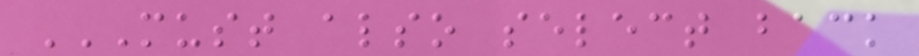MUST ALSO SELECT BACK
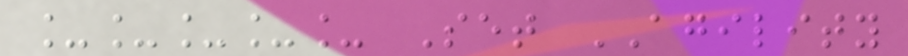_____ Set AGILITY
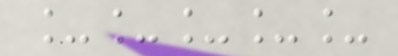_____
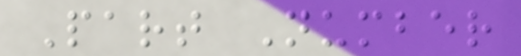Part Number
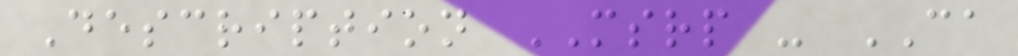Description MSRP - CA
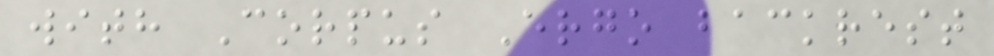with Corpus Ergo backrest
